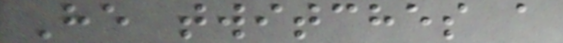He twitches a
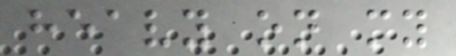heavy on my
